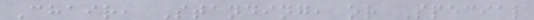Chair, Standing, or Special
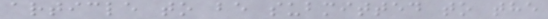article to be submitted to the
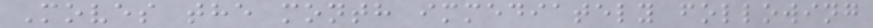Moves the month immediately following
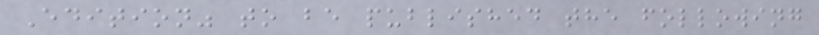Edition" to be published the following
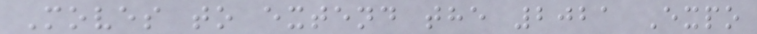Moves to extend the 2021 Expo
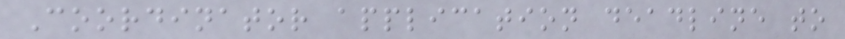Coordinator application deadline to
